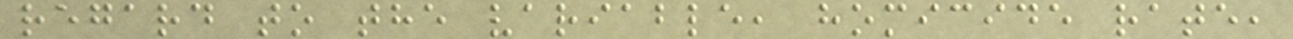regard to the variable, homicide rate,
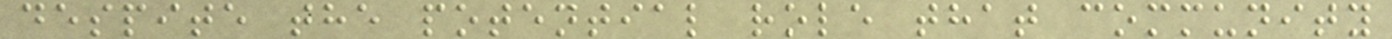despite the potential role that community
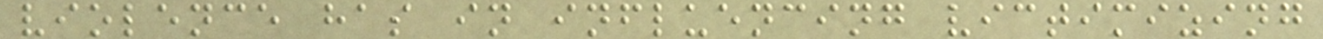violence has in influencing victimizing
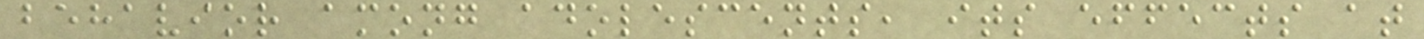behavior among adolescents, its effects at
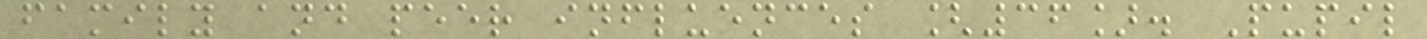family and peer influences [36]. Pupil
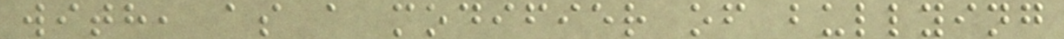with, as a modifier of bullying
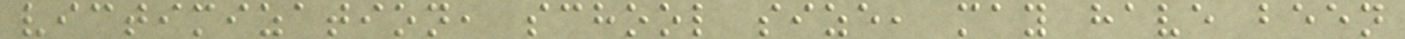victimization, school size, may have been
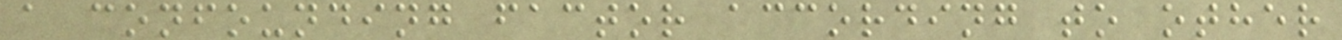a confounding factor according to other
